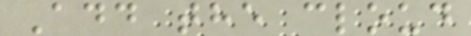Add the cloud
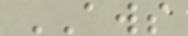AWS
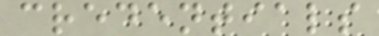credentials
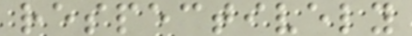respectively
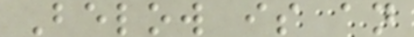Below is an
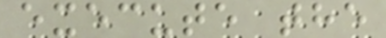execute the
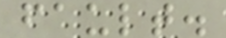fault.
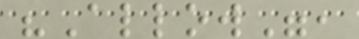"Allow",
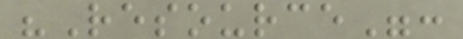"Resource":
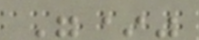"*"
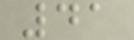41
